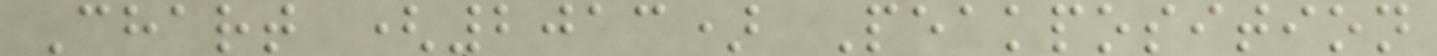Chart (2013) Peakposition
